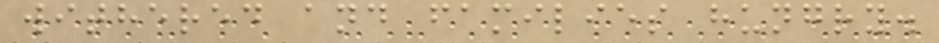withered and families hungry.
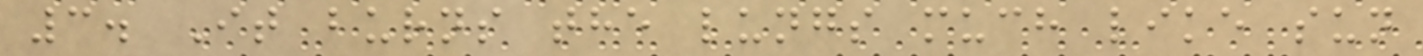3. It burns the lungs much like sun
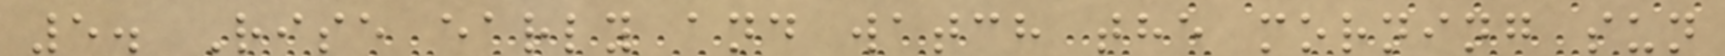5. Rise early and watch the morning sun
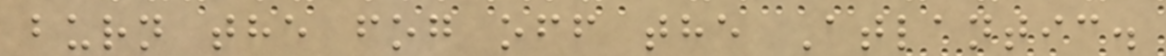burn the fog off the Atlantic.
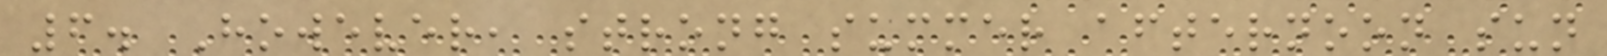6. However, strong summer afternoon sun
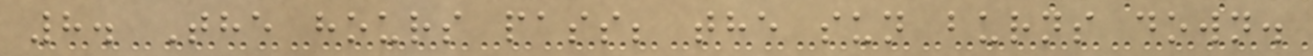8. The hours pass; the sun burns down.
